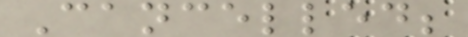Cancelled;
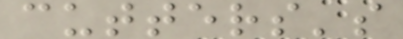cutters's
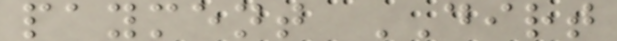payment DIRT
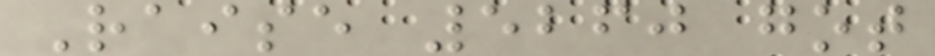Raise 5260 got
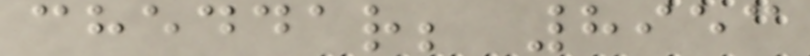cheddar; 8953
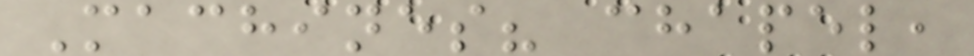Machines? chapel,
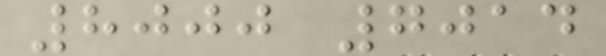8000 7014
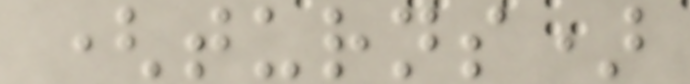(turns)
